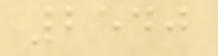2540
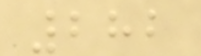282
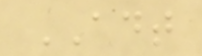ADT
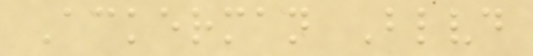Ackerman Blvd
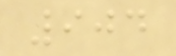904
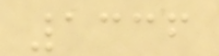1336
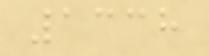1338
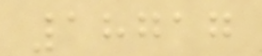18717
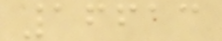16613
